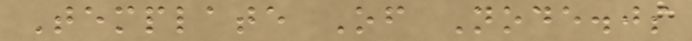Template Of Node.js
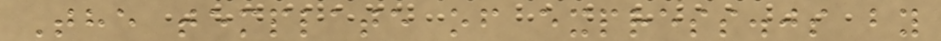The template of express.js by
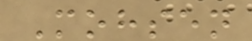Mohsen
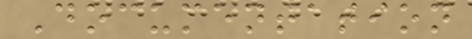Documentation
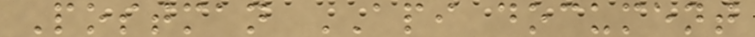Postman API document
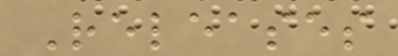Releases
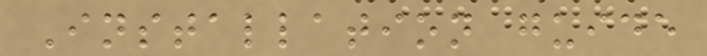Installation guide
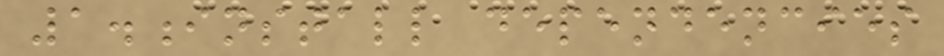1.install dependencies
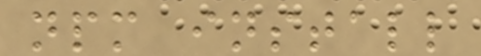npm install
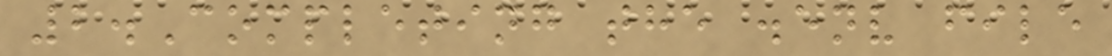2.Completing the .env file
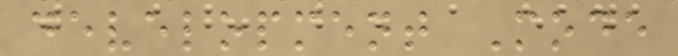development Mode
